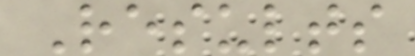Results
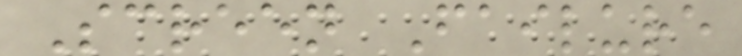Screen Failure
